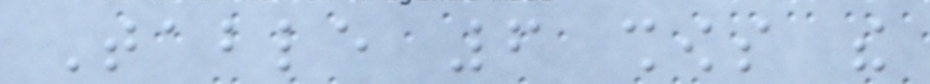Table 6 shows the
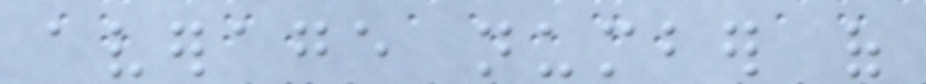average number of
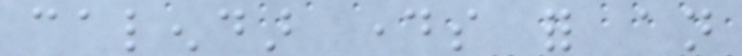calendar days for an
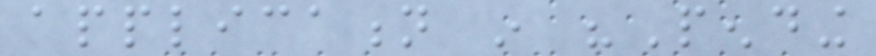application in "Pending
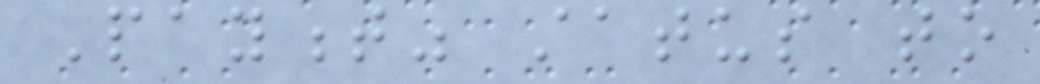Payment" status to
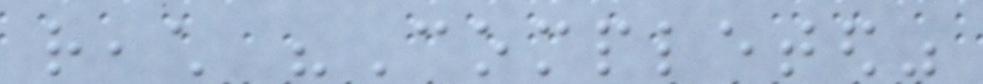reach "Completed"
